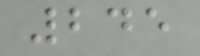245
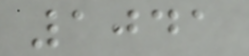1041
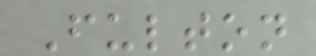Fulton
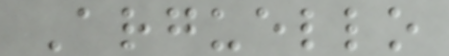Arguello
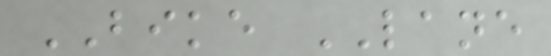BIKE LANE
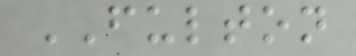FULTON
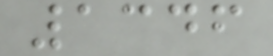1346
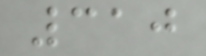310
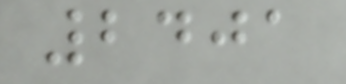2401
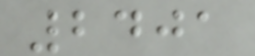2401
